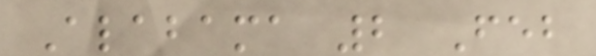Alabama 2 Feb
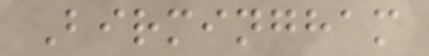Birmingham
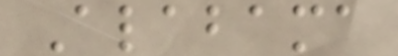Alabama
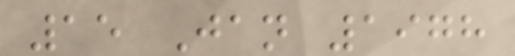15 Jan 1978
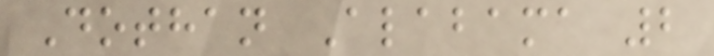Dothan Alabama 2
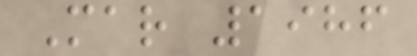Mar 1986
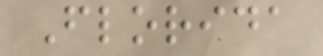Florida
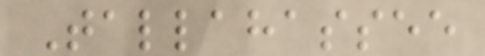Tallahassee
